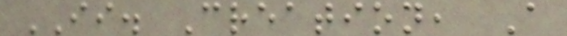II. Creation, A
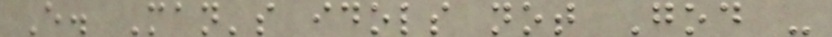E. Man's idols not God -
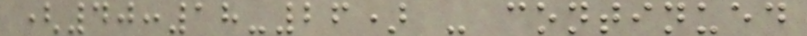(40:18-26) - continued
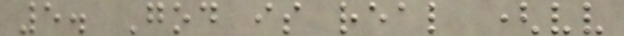5. God is real (vv
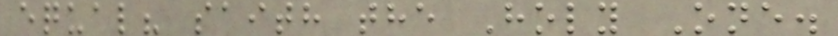equal? saith the Holy One.
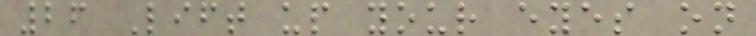26 Lift up your eyes on
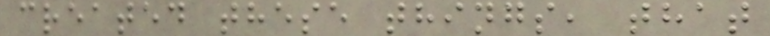created these things, that
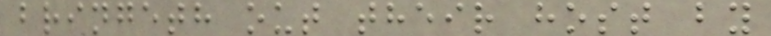bringeth out their host by
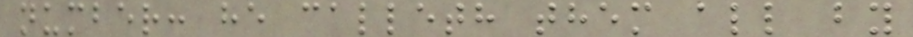number: he calleth them all by
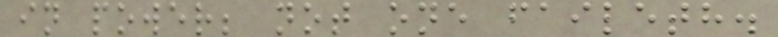in power; not one faileth.
